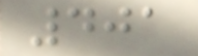401
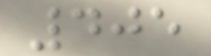405
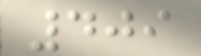409
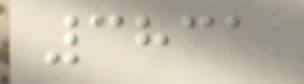3831
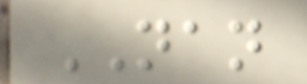NAN
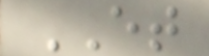ET
